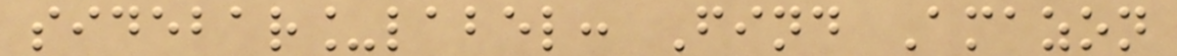sidebar_label: Find Amazon
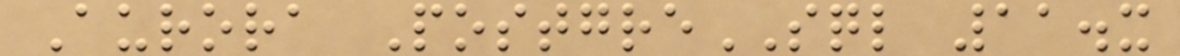Aurora PostgreSQL 11.x
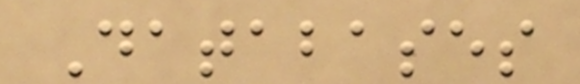Databases
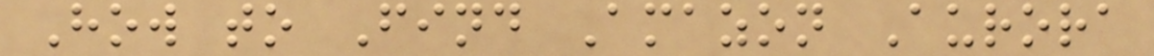How to Find Amazon Aurora
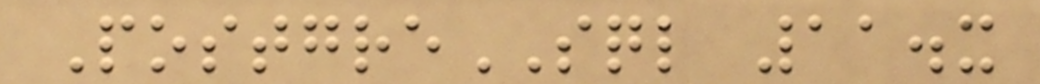PostgreSQL 11.x
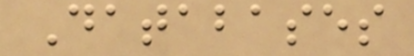Databases
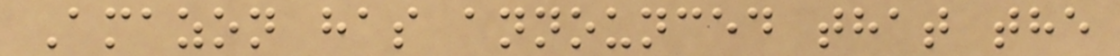Amazon has announced that the
